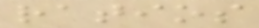ratios
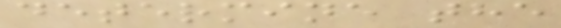determine the
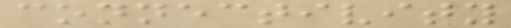connectivity
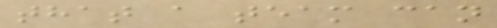that a team can
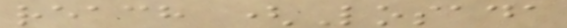reach (Losada
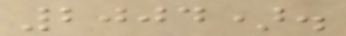2004).
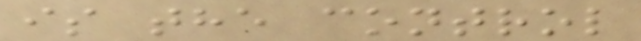is the control
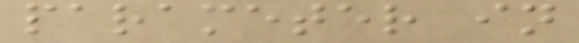parameter in
